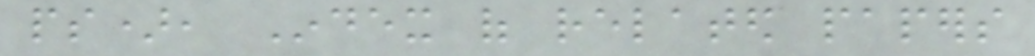ps), Index of related papers
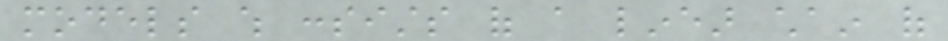models which consists of a linear chain of
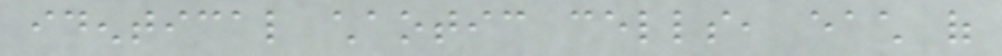identical chaotic cells, each of
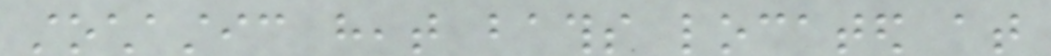stochastic heat baths located at
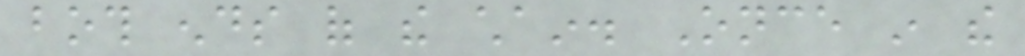both ends of the chain. Once in the
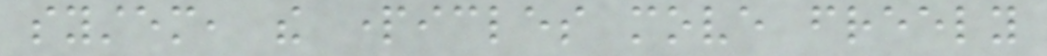system, the particles move freely
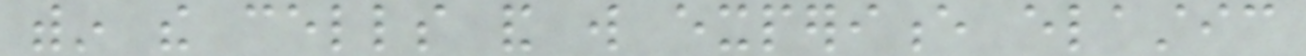within the cells and will experience elastic
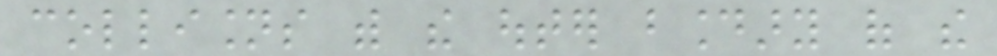collisions with the outer boundary of the
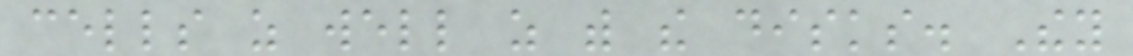cells as well as with the disks. They
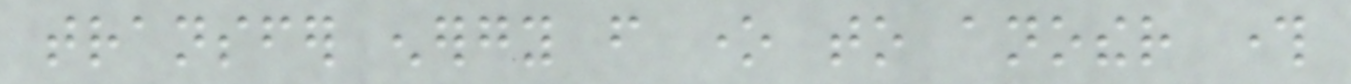transfer energy from one to another through
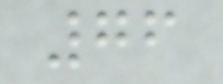76
